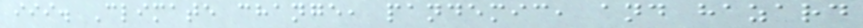iii. Climate change, pandemic, and hazard
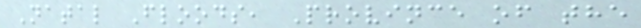Natal Floods, Province of the
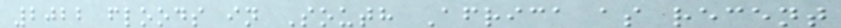2022 floods in South Africa as recent
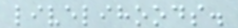livelihoods.
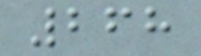268
